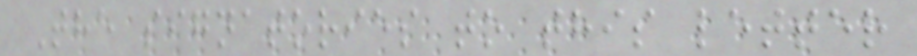The signatories to this letter
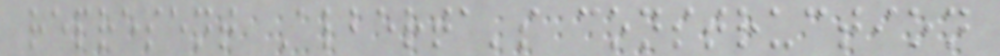represent Alberta's construction
